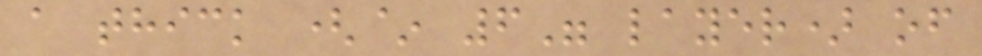a thick (~ 6" layer) of
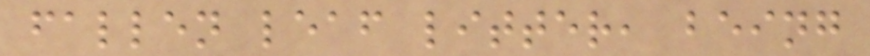fallen leaf litter, being
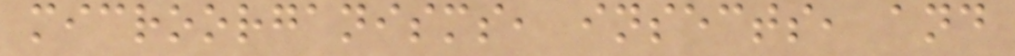microorganisms, insects, and
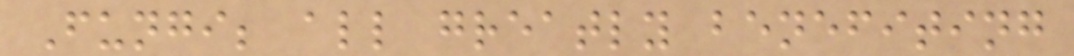Fungi; all greatly benefiting
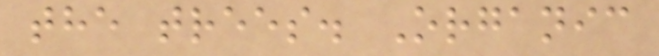the trees. Organic
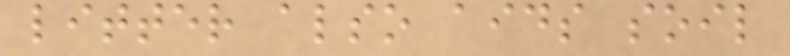litter also aids soil
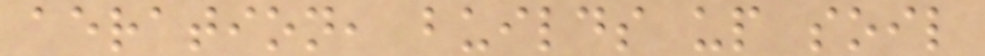aeration, builds up soil
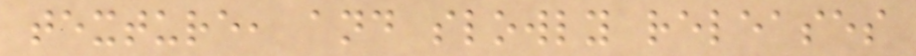texture, and slowly releases
